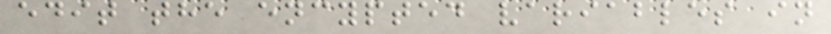edit the encypted variables in
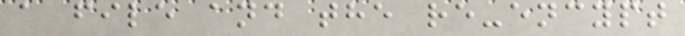a file and the re-encypt
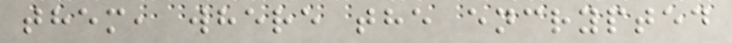them, where the encrypted
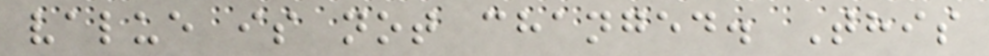value is not changed. This
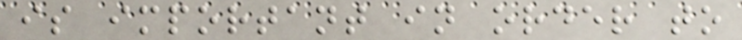is important in order to
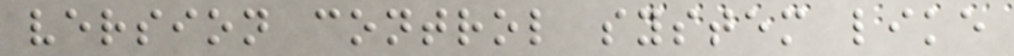version control system like
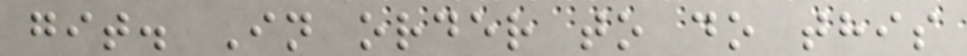git. In order to do this
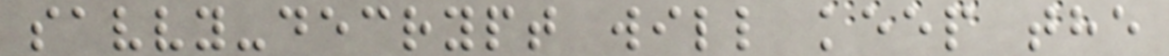savvy-decrypt will keep the
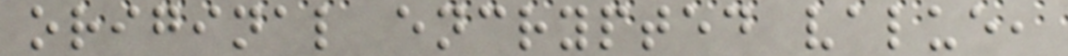original encrypted value,
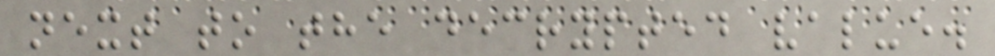next to the decrypted value.
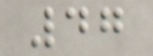47
